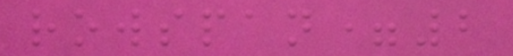rowspan=2
